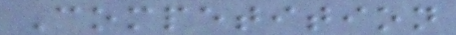Competition
